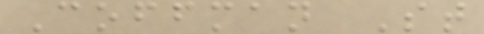Coffman St
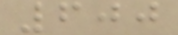600
